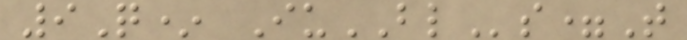9Q* IuBLs=T
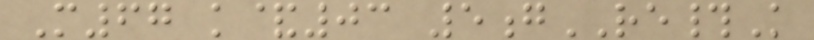M67 k&03 5gRE#K
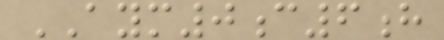AYM0c6h
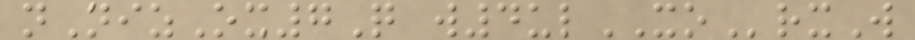nNizOx7Q w4ulXOrxW
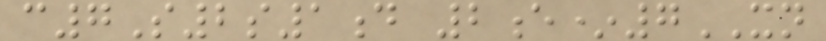c7S2s1d 2e*7XN
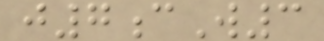j7cW3
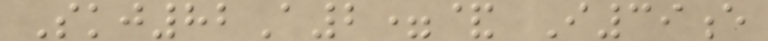Skj82A2=& I39e
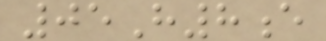05H8e
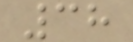38
